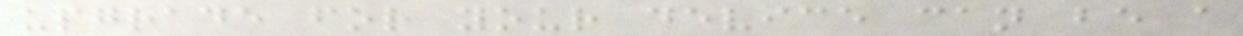upgrade for your device can be a
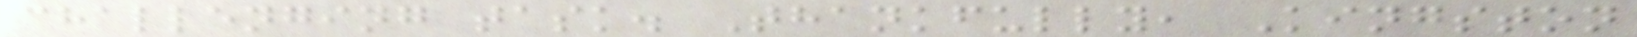challenging task. Thankfully, Kingston
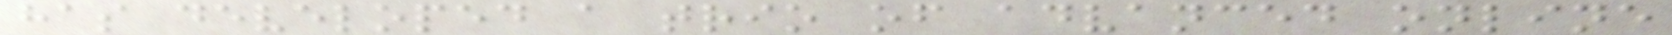has developed a trio of advanced online
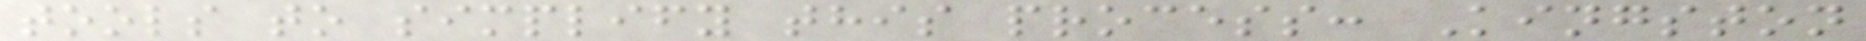tools to simplify this process: Kingston
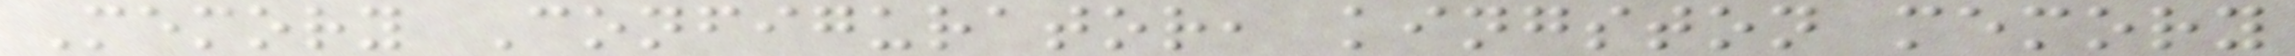Memory Configurator, kingston memory
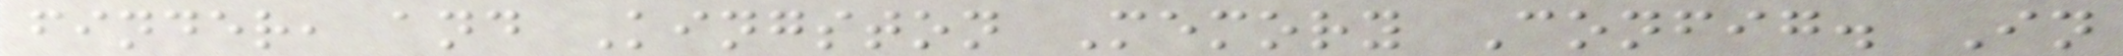finder, and Kingston Memory Config. In
